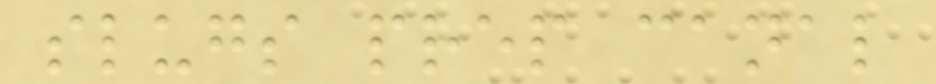slugs prep canal
